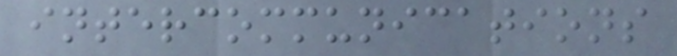intercommunications
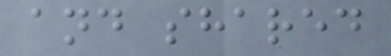and shared
